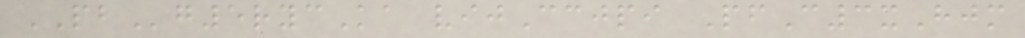PBg5rycKa vijCcjpi PfC3xHjm
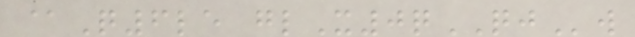@Q6le glX0qQJw
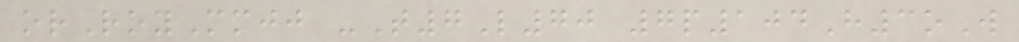orRoyMmjj -T7L70 7p104H3oW
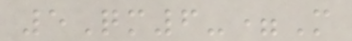5Qm6-=M
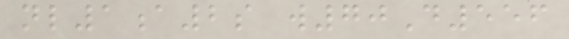nl1a2s w70D556
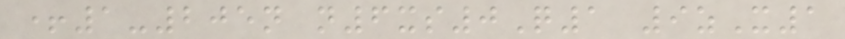+1-205n n6xs0Q1 9zX1
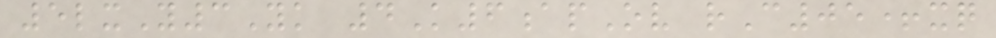5lxY3Yk 4K6apOv rC05+xq
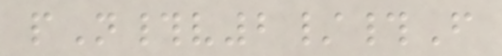pN#v2/#F
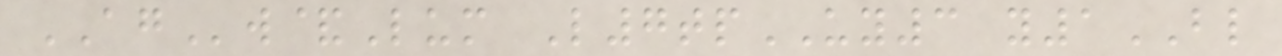AGw&Lum L7tpUY3 y1BL
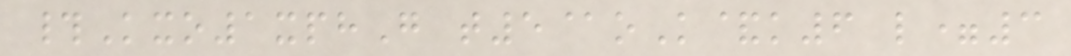#Kxo1xphG t5@oK&k6 l=3
